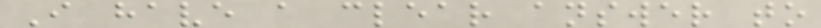I have a clear answer to
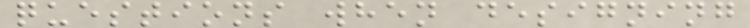questions when designing
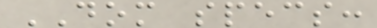DOM specs:
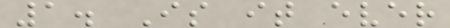1. Is it ever
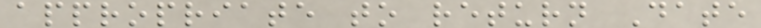appropriate to return Date
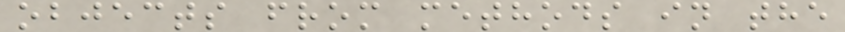objects from methods in the
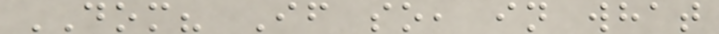DOM? If so, in what
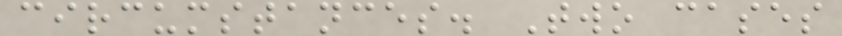circumstances. Two cases
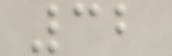32
